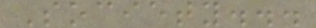Society...
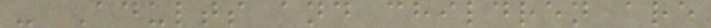- Adults and children are
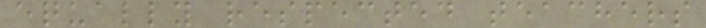equally respected teachers
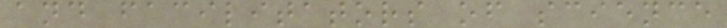and facilitators of science
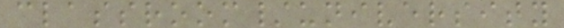classroom/university
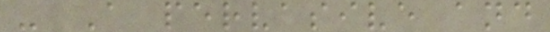- A pervasive and
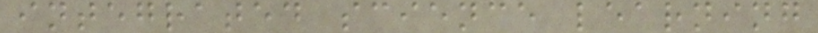integrated science learning
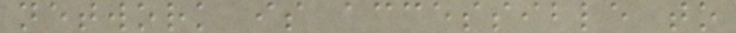network is accessible to
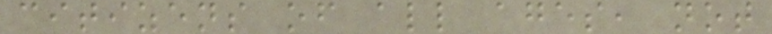citizens of all ages, not
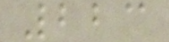223
